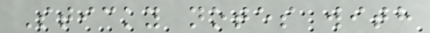Sticky notes with
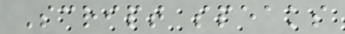Script speaks
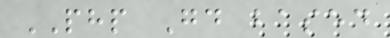PHP Gd based
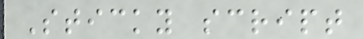Sticky script
